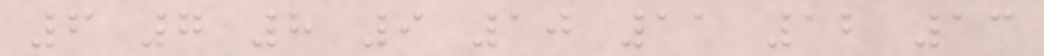6 7 8 9 10 11 12 13
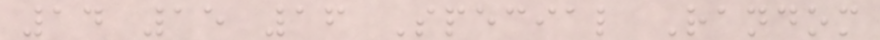14 15 16 Special Random
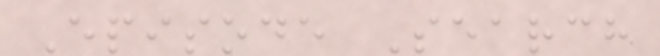Episode Search
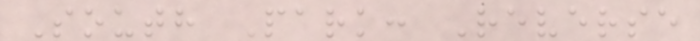South Park: Reverse
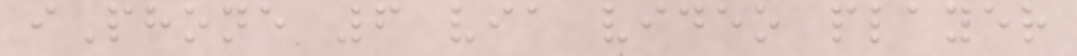iPhone 6 via video player
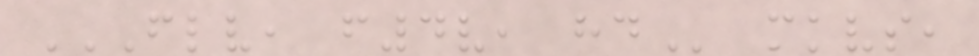FLV, F4V, HD mkvs,
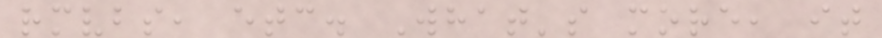rmvbs, etc. What's more, it
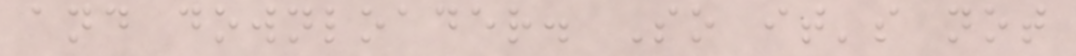and downloader. So it's not
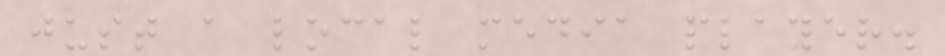just a local media player.
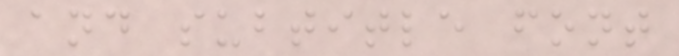and subtitle font
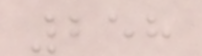258
